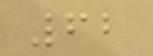62
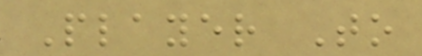Player To
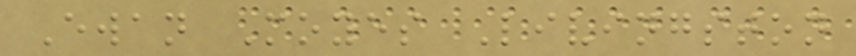Ewan Moyes Livingston
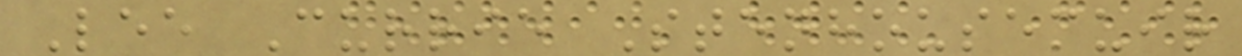Lee Currie Stenhousemuir
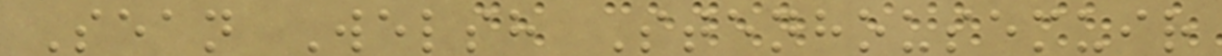Sean Welsh Stenhousemuir
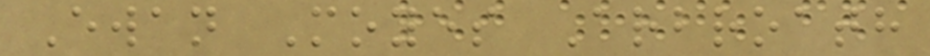Ewan Moyes Arbroath
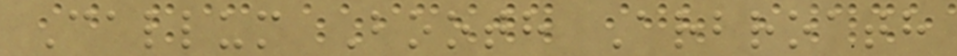Callum Booth Arbroath
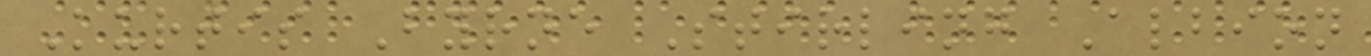Kurtis Byrne Stirling Albion
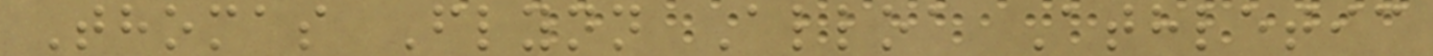Thomas Flynn Alloa Athletic
